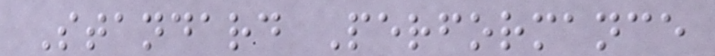Standard Performance
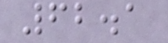62.1
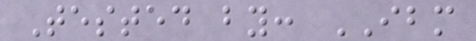Tested by: IBM
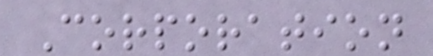Corporation
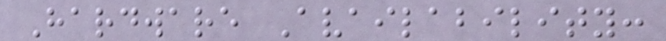Hardware Availability:
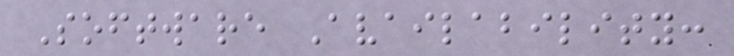Software Availability:
